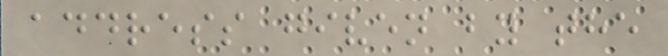address given by the
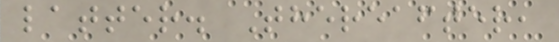latter. Thereafter,
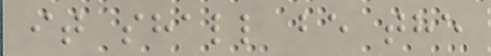it shall be the
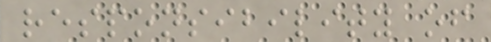responsibility of
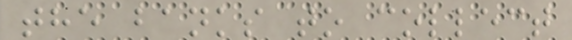the banks to collect
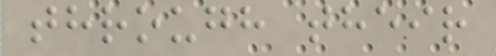through their
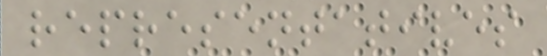representatives
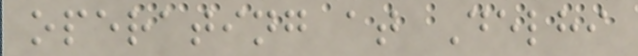operating at Delhi
